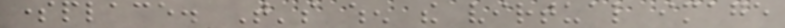someplace. That's when the virtual image
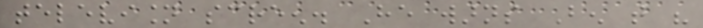television screen. He warns Ben that his
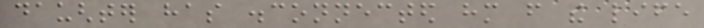daughter has disconnected him from the life
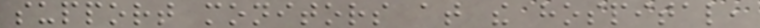support monitors at the hospital,
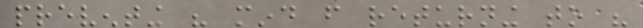preventing his mind from returning to his
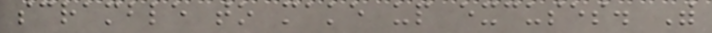scramble to make up excuses. With
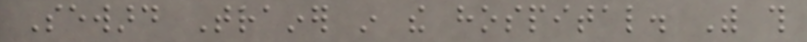Seward Trainer in the hospital. With this
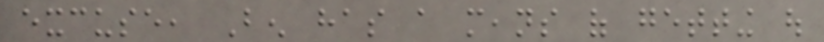excuse, Ben has a means of getting out
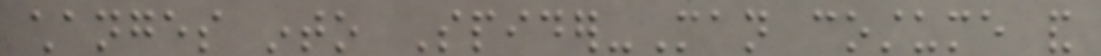changes into Spider-Man costume and
